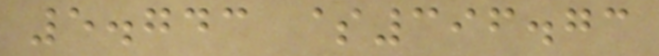5.743 $396.73
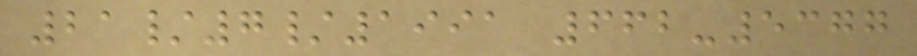21/7/1991 662-5377
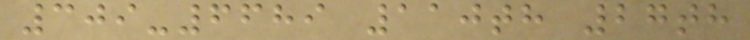309-6689 110th 27th
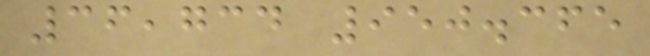36,734 950.365
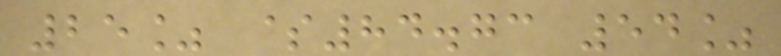25% $84.73 54%
